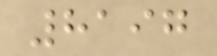8197
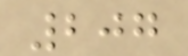207
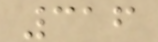316
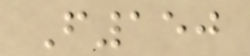F150
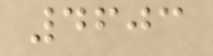4603
